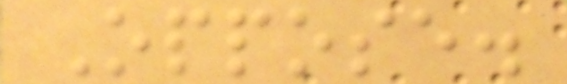Oppose.
